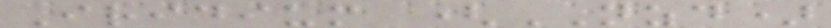Iridium (NZD)
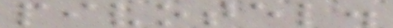pivotel.
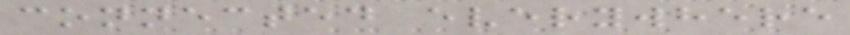connected everywhere
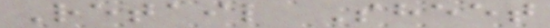Retail Sheet
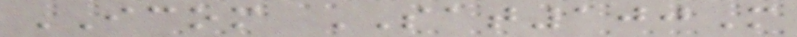ICOM SAT100M
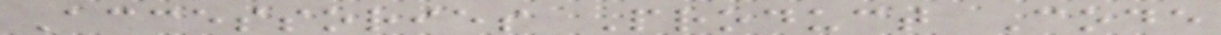Accessories Product Code
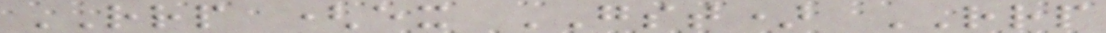RRP (ex GST) RRP
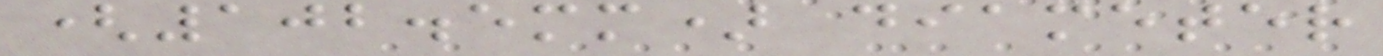(102.5mm) diameter
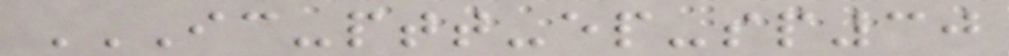IC-PTT-EP-SP30
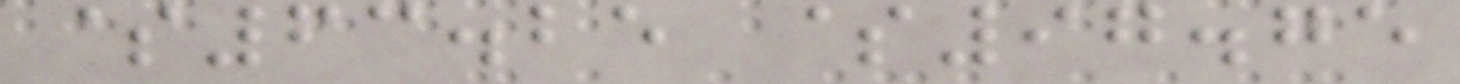$63.25 $97.75
